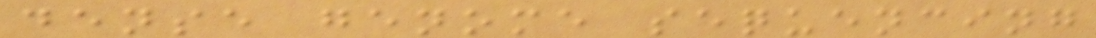dense genome sequencing
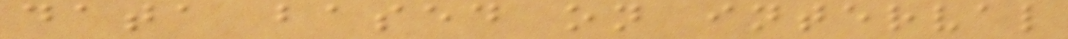data based on interval
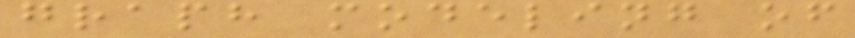graph modeling of
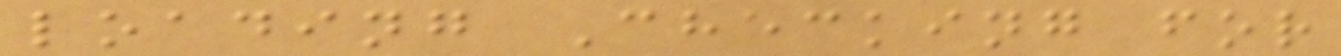loading Checking for
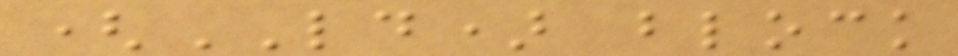(LD) block
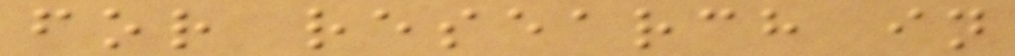for research in
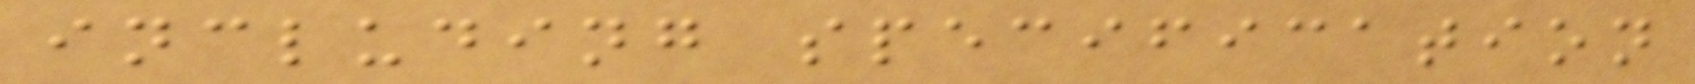including specification
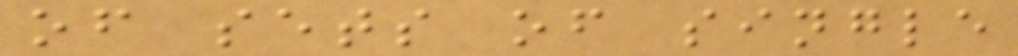of sets of single
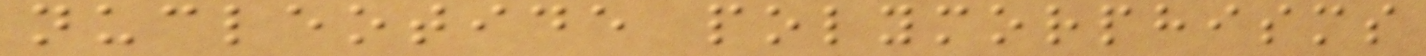nucleotide polymorphisms
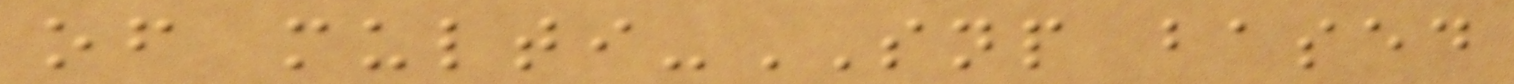of multi-SNP based
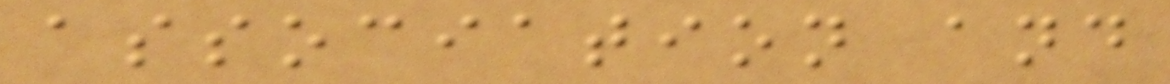association and
